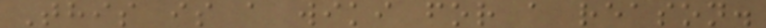This is a wiki for a reason.
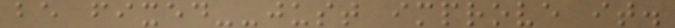be fixed--just improve it.
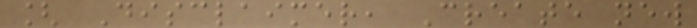[ Disclaimer, Create new
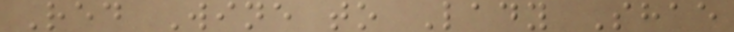Red Wine to Lady Shae
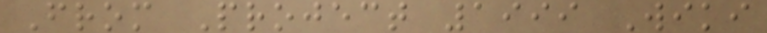From Project 1999 Wiki
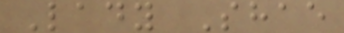Lady Shae
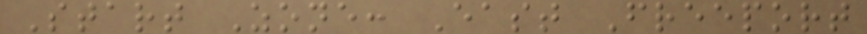Start Zone: East Freeport
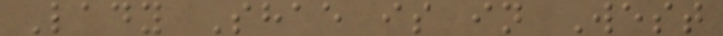Lady Shae is in West
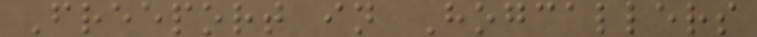Freeport in Hogcallers
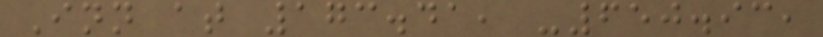Inn at 173.41, -650.93,
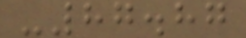-87.87
